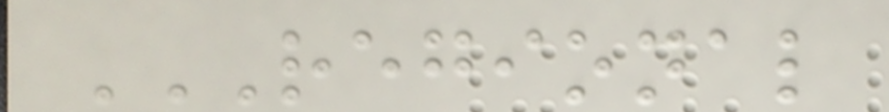REGIONAL
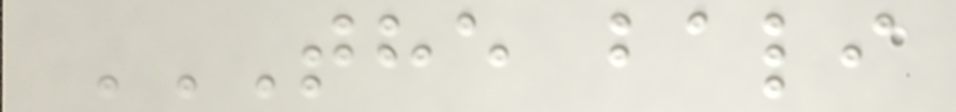THE BALI
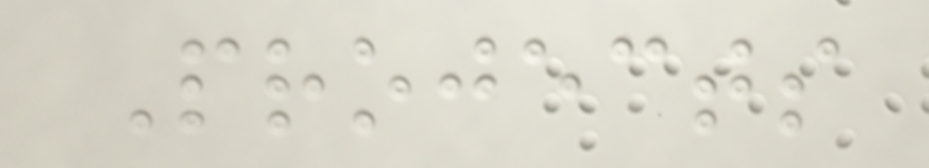Projects
